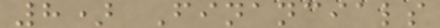8) Financials
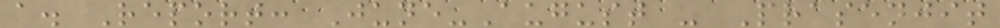a. Report: June-August - Prasenjit
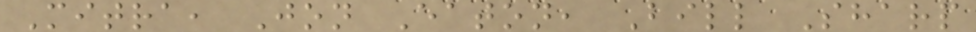Mitra, Jon Eaton, Bill Sharp
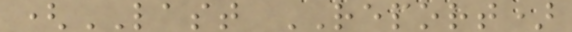(LAST REPORT)
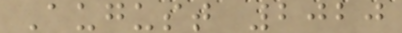August 2020
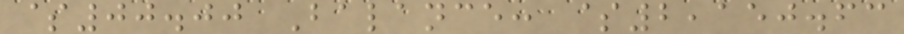$00.00 Balance: $2,150.63
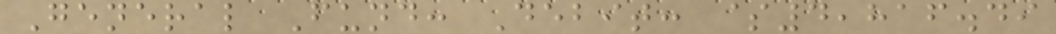General Fund: Debit: $4,816.49
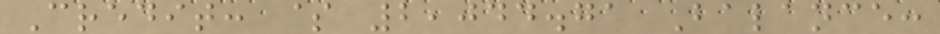Credit: $ 2,044.71 Balance:
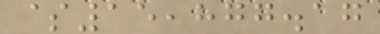$15,877.17
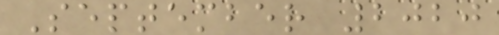September 2020
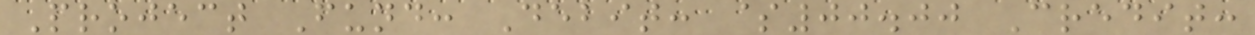Project Fund: Debit: $00.00 Credit:
